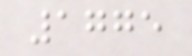1775
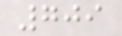709
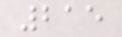215
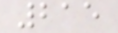215
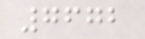7672
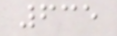635
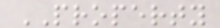PROPERTY
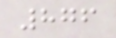876
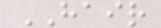HAIR
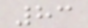83
